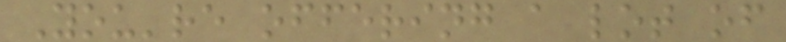You're offering a lot of
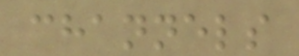channels
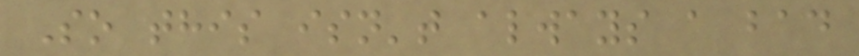So this isn't always a bad
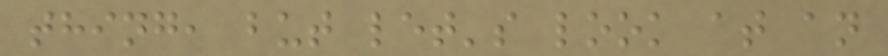thing, but let's look at an
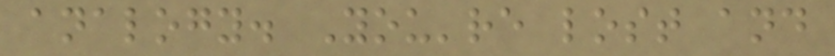analogy. You're lost and
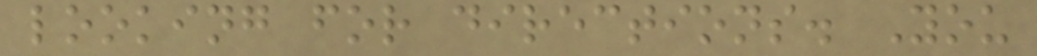looking for directions. You
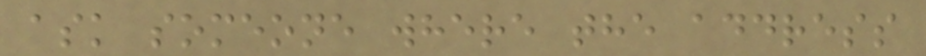ask someone where the address
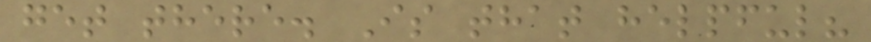get there. Is that helpful?
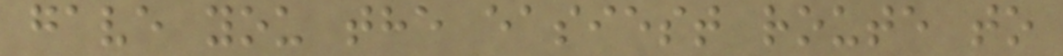gave you the easiest route to
